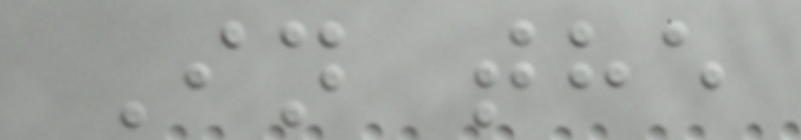In the
